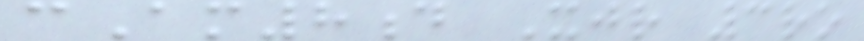cAm8d Xjr 3ro
